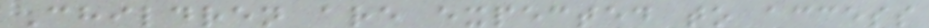Children are expected to access
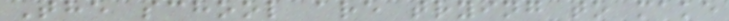The school are trying to make
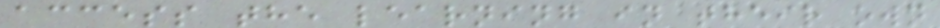access the learning in their own
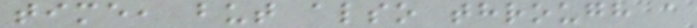time, but also through a
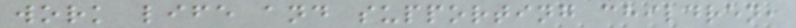work life and supporting children,
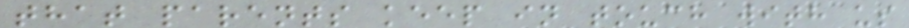that parents keep in touch with us
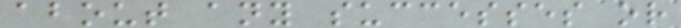about any successes or
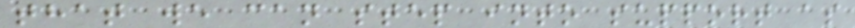that we can step into support as
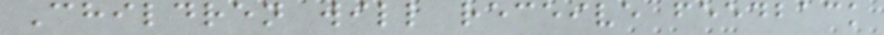Children will receive feedback
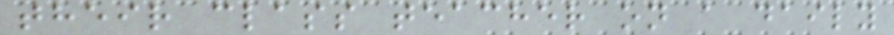their class teacher on a daily
